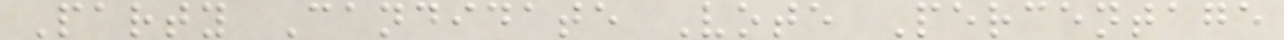Party Candidate Vote Percentage
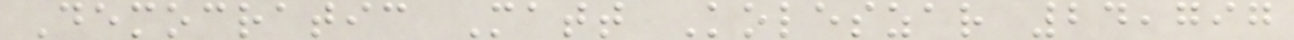Democratic Matt Koleszar 24,797
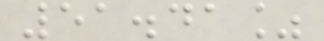51.41%
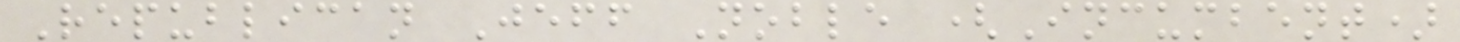Republican Jeff Noble (Incumbent)
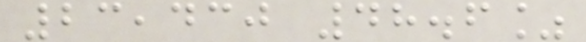23,430 48.6%
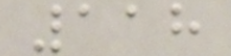118
